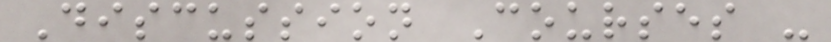Discussion Courses -
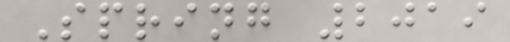Spring 2019
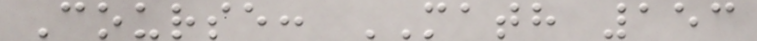Course: MATH 153
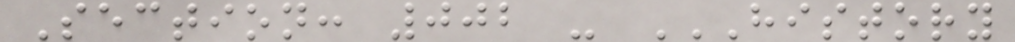Section: 002 - HISTORY
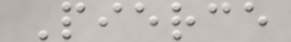Pierce
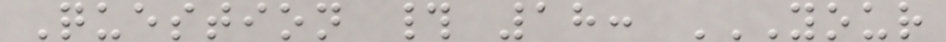Question # 18: YOUR
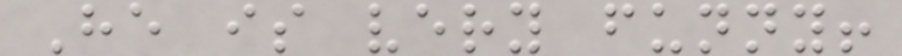He is very funny!
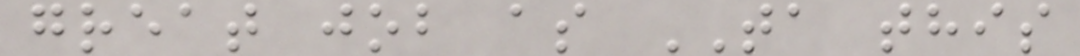great job as TA this
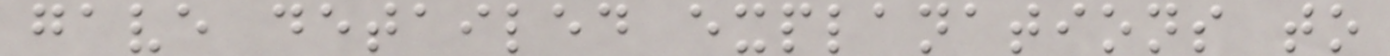gave detailed explanations to
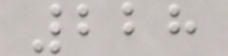228
